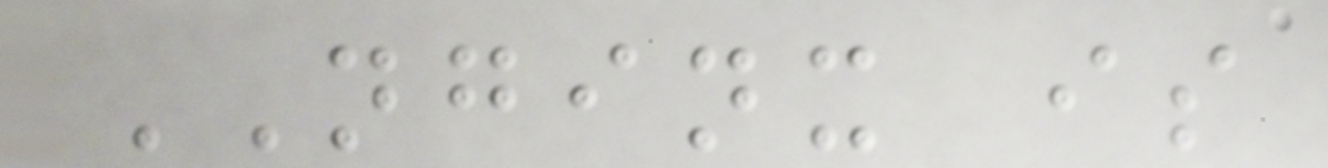NGINX is
